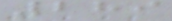289
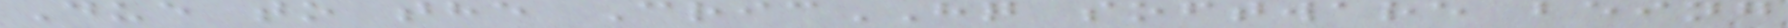Due to the CricHQ software being
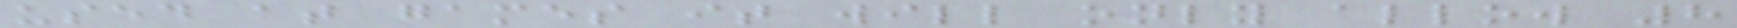used at games it will only allow 8
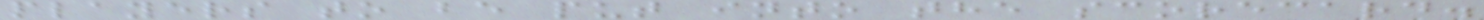players to be put into the scorecard.
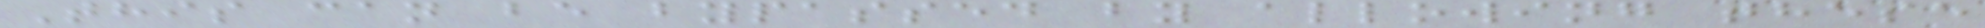This can be bypassed by allowing these
